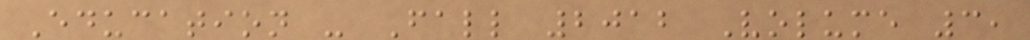Education - Fall 2012 Volume 3,
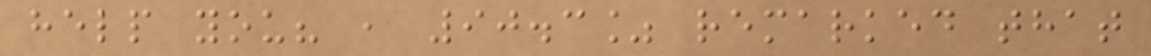help you? , 90.3% remarked that
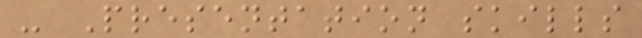- Presentation skills
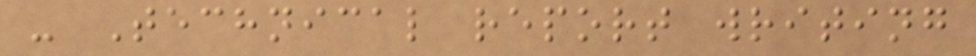- Technical report writing
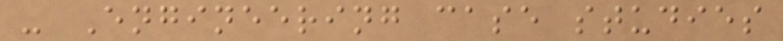- Engineering case studies
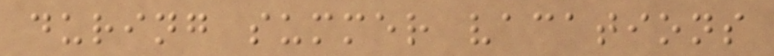during summer vacations
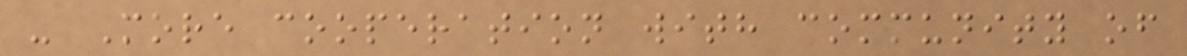- More cooperation with community of
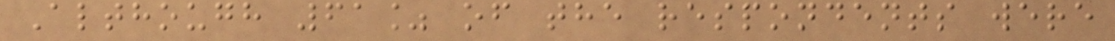Although 61% of the respondents were
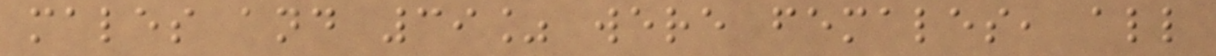males and 39% were females, all
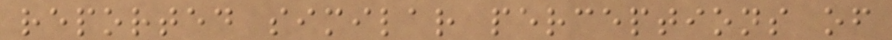reported similar perceptions of
